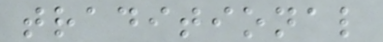traditional
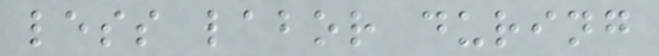less labor during
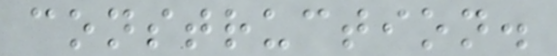construction.
